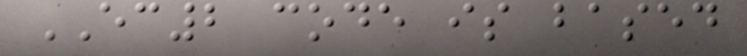EC2 code is based
